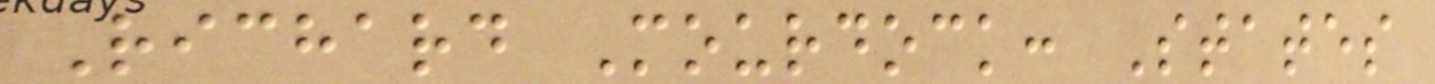Richard Mourdock: States
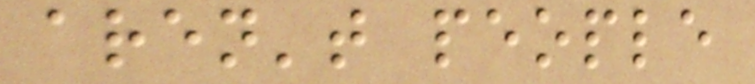aren't people
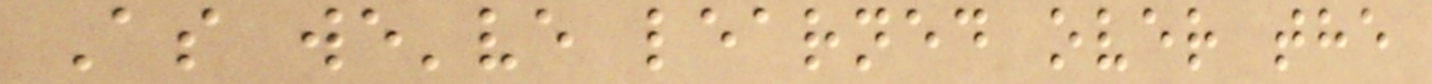As we've learned over the
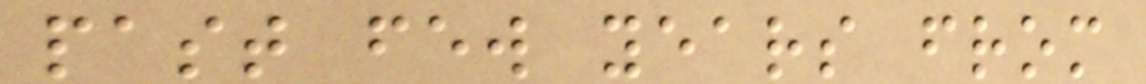past few years from
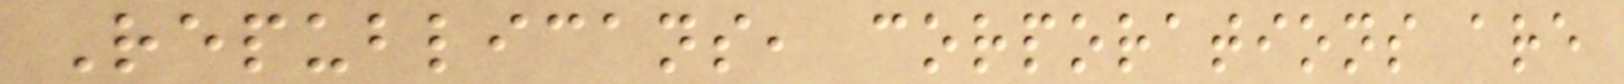Republicans, corporations are
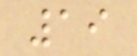19
